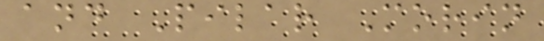and Pilar Morin
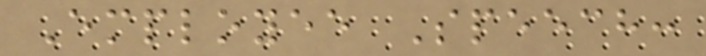Employee Speech:
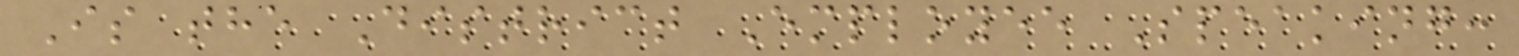Is the District Employee Speaking:
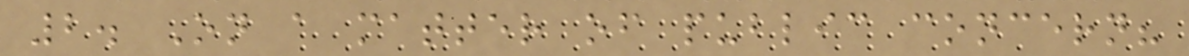2. On a matter of public concern?
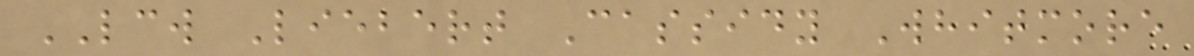LCW Liebert Cassidy Whitmore
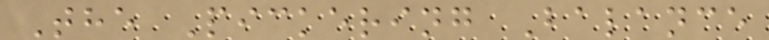The Pickering Balance
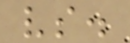vs.
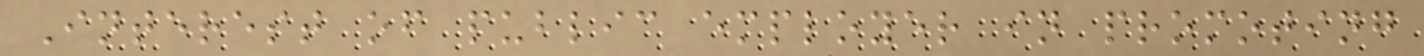Interest of public employer in promoting
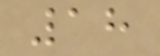18
